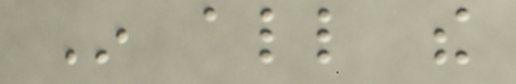In all the
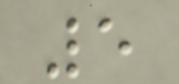5
